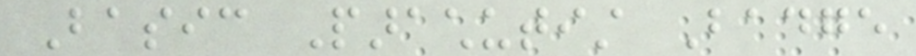Basic Parachutist Badge
